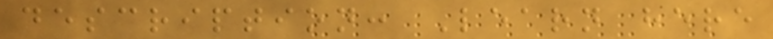description: Learn here
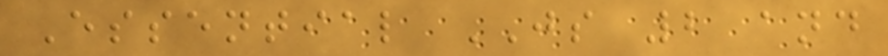Essential JS 2 and
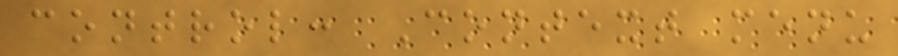control: Context menu
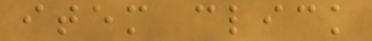item click
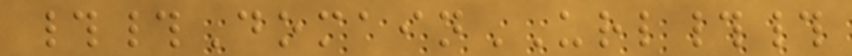##DomainURL##
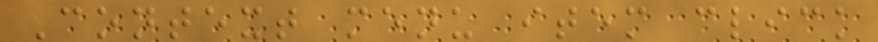Context menu item click
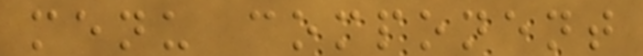menu component
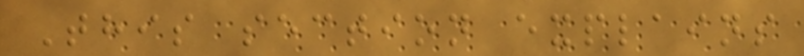This section explains
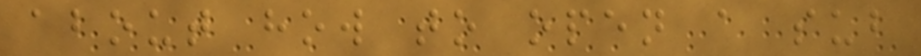about how to open a sub
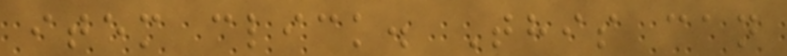item click. This can
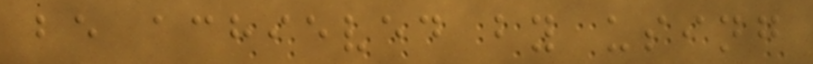be achieved by using
